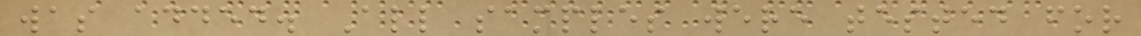was added. All samples were tested for
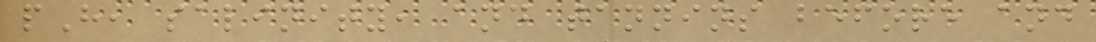pH, salinity, and tannins before and
